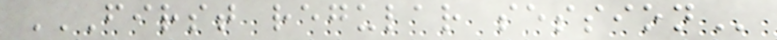FIRST REGULAR SESSION
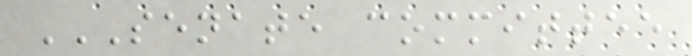SENATE COMMITTEE
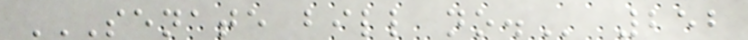SENATE BILL NO. 252
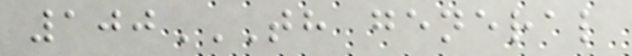100TH GENERAL
